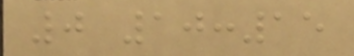0 10:15
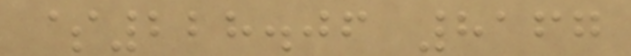$228.06 8167
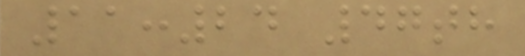11:24 47th
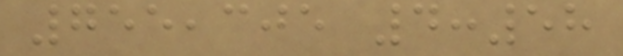755,305 4:58
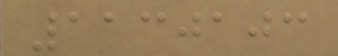1130103
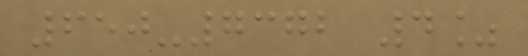650-7372 4%
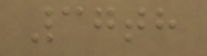37th
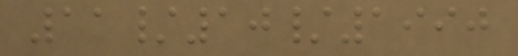11/10/1990
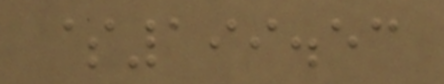$199.53
